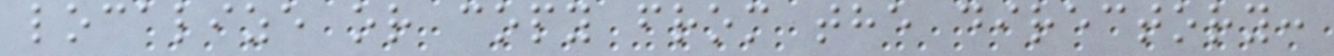localize or copy from the directory:
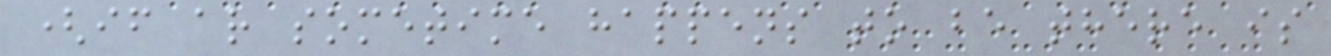(if ar sometime happens to be there is
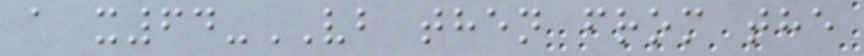a x64-VB then from the
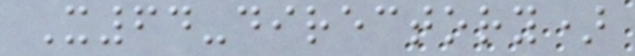X64-directory)
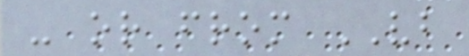- or from VB
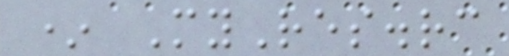* MyRes.rc
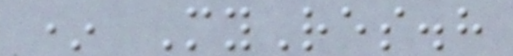* MyRes.h
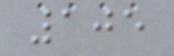105
